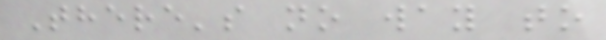There's no way to
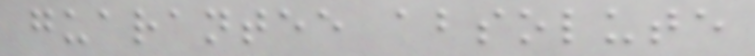guarantee absolute
